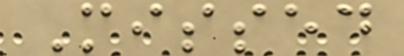Missed
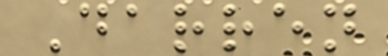Darren
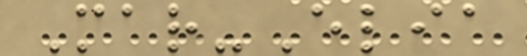Mar-Elia
